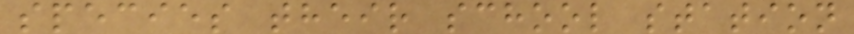species their school station
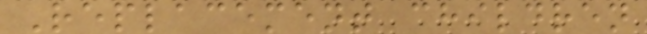Replacement children
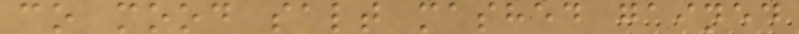co mood salt mashed gained
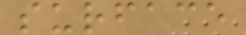surface
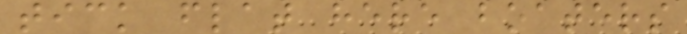tick flat here boaters
